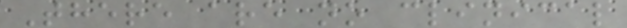There are no clinical
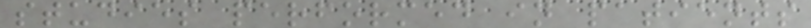studies performed in patients
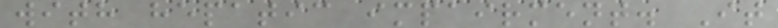with hepatic impairment. It
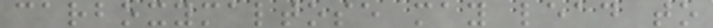carboxymaltose may lead to
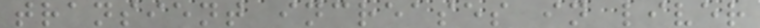transient increases in liver
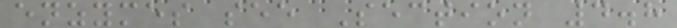enzymes see Section 4.8
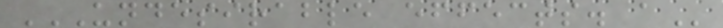UNDESIRABLE EFFECTS. A
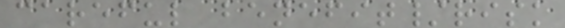careful benefit/risk
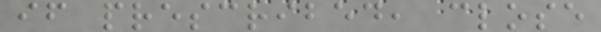if prescribed, close
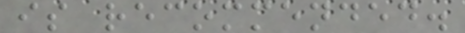is recommended.
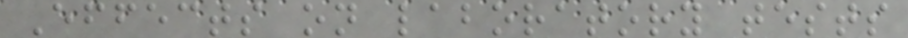Effects on laboratory tests
